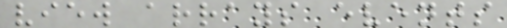view arrays events
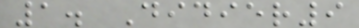1. Didier9
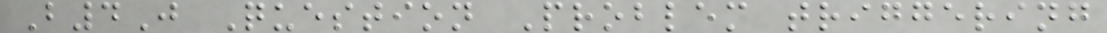B4J Question Problem triggering
